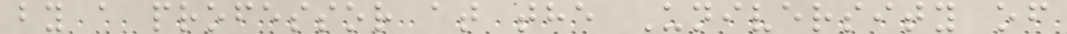by a professor at the University of
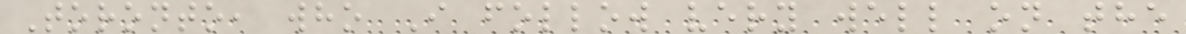Toronto, who I follow very well on the
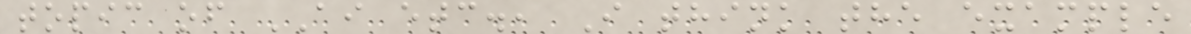topic of AI etc., I think the example
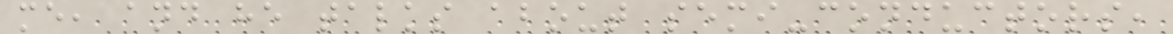me, and he talks about semi-conductors,
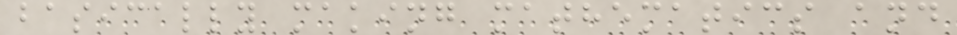basically making mathematics and
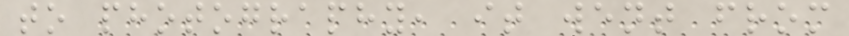to photography, it went from
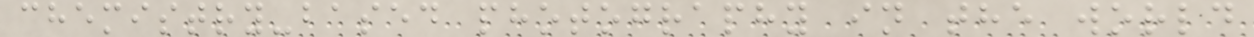chemistry-based photography in the world
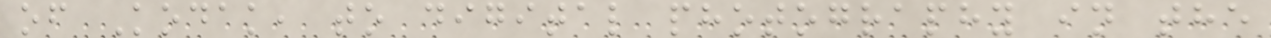of Kodak, to digital photography in the
